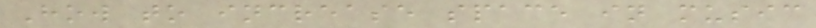How to increase space in music
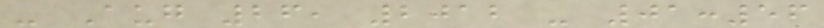- Aug 26, 2012 - 01:56
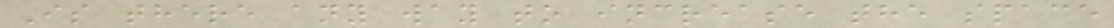Is there any way to increase the space
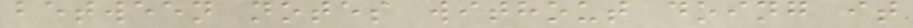between notes without doing it
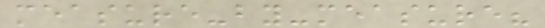measure-by-measure?
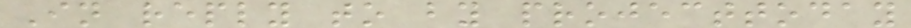In reply to by projecttoday
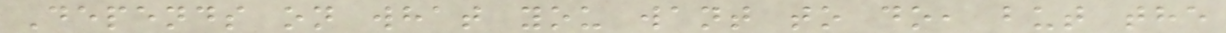Depends on what you want to do, but the
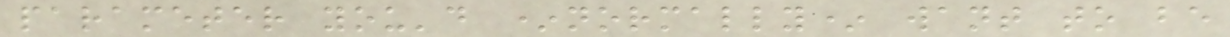parameter you'd *normally* want to be
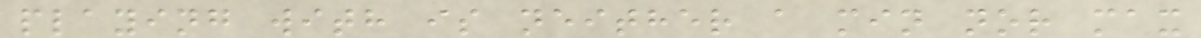playing with is neither a min nor max
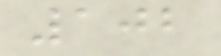102
